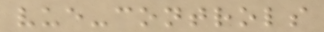vue-controls
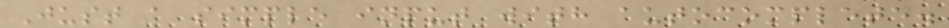Just a simple input with autocomplete.
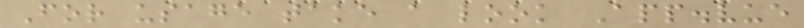For usage take a look App.vue
